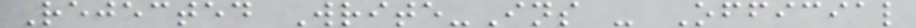Rejected Write-Ins - Official
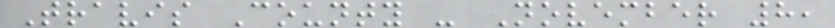Travis County - November 8,
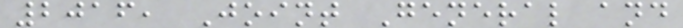2016, Joint General and
